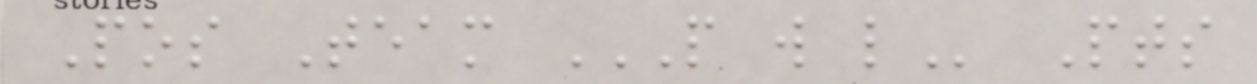Pos Team P W L Pts
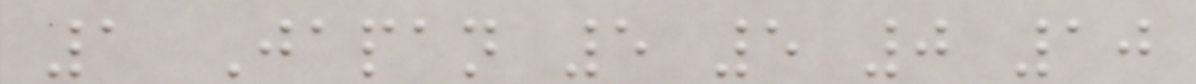1 Japan 5 5 0 10
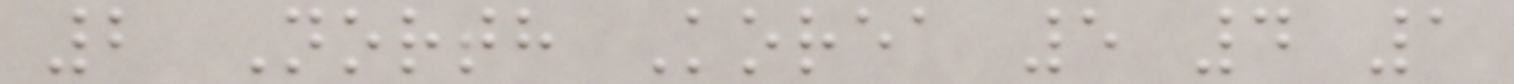2 North Korea 5 4 1
